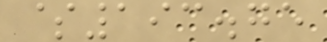$193.75
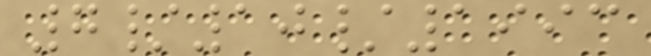7/10/1993
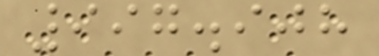997.908
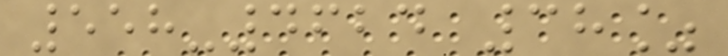558-4624 38%
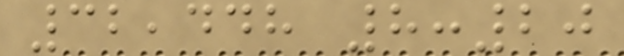32,448 8:20
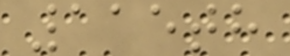115th
